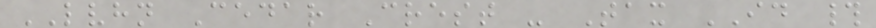LVHN Cedar Crest - Tax ID #
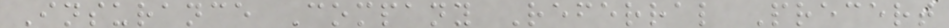Insurance Company Referral Precert
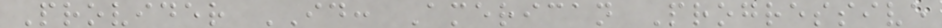Provider ID: American Progressive
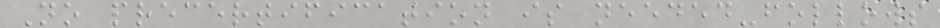No precertification is needed-follows
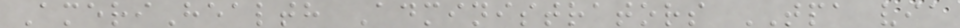AmeriHealth Administrators TPA via
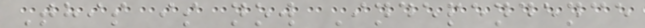This is now Independence
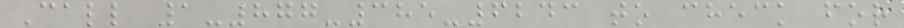Call 1-877-385-6243 to check for
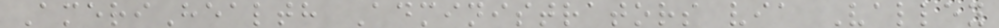AmeriHealth Administrators via Valley
